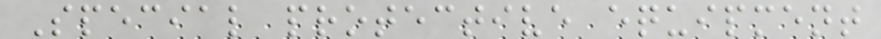Special protective equipment
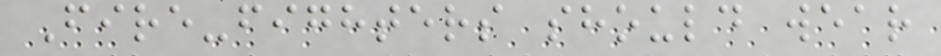Fire-fighters should wear
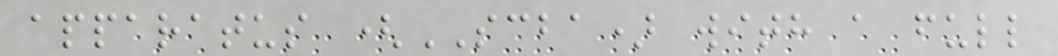apparatus (SCBA) with a full
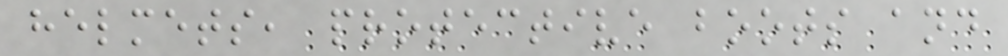helmets, protective boots and
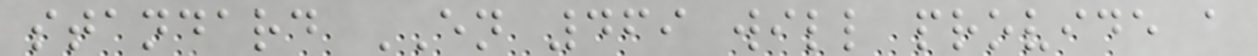standard EN 469 will provide a
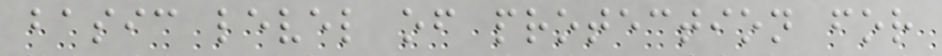basic level of protection for
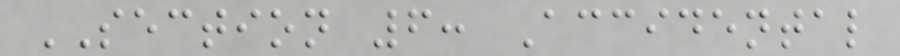SECTION 6: Accidental
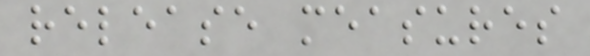release measures
